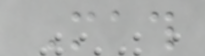Math
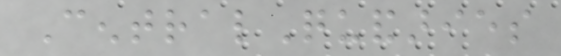CentralQuandaries
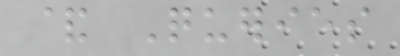& Queries
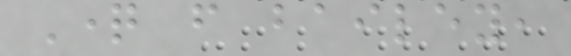Question from bailey,
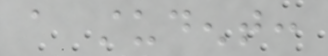a student:
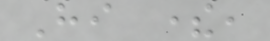Hi there,
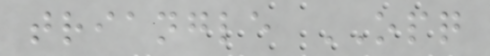triangle OPQ
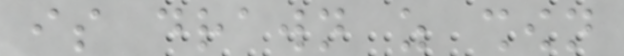is drawn as shown
